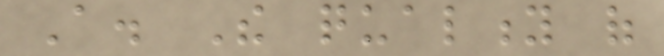A. The quality of
